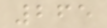265
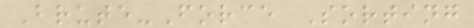Brute-Force Sorting
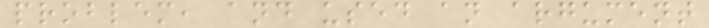problem, and used an argument
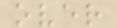over
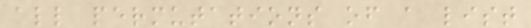all permutations of a list
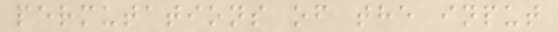permutations of the input
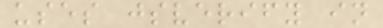uses jsverify in
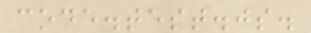code.test.js.
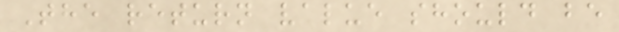The return value should be
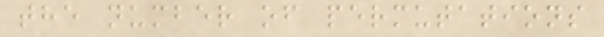the number of permutations
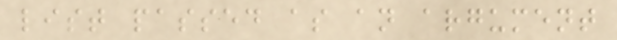list passed as an argument
